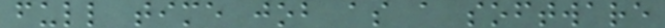full time job as a software
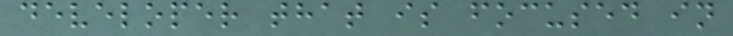developer that is focused in
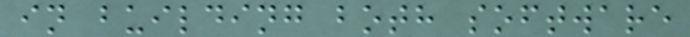in building both software
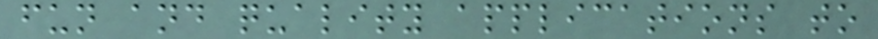fun and quality applications to
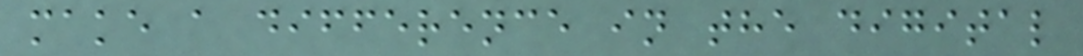make a difference in the digital
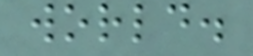world.
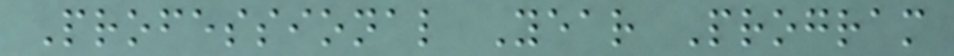Professional Year Program
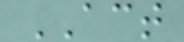ACT
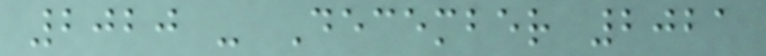2020 - December 2021
